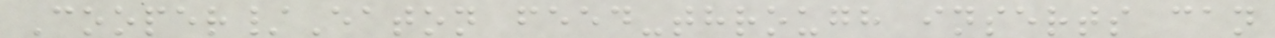Cooper/Eaton feed-through inserts can
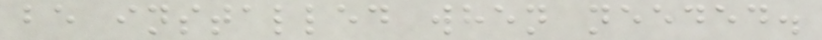be installed when needed.
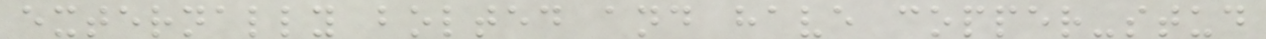externally bolted and have copper-stud
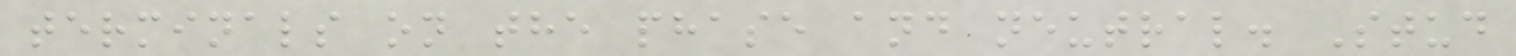terminals on the phase and neutral. Stud
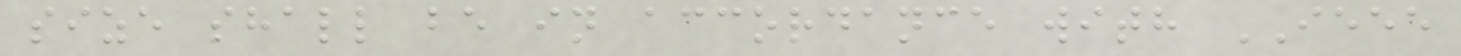size shall be in accordance with IEEE
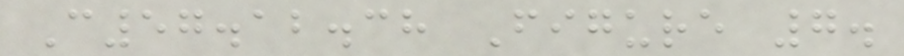C57.12.38 Figure 7.
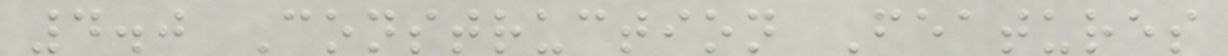4.0 Construction Features
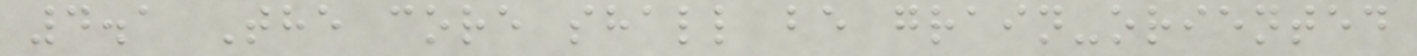4.1 The core shall be grain-oriented
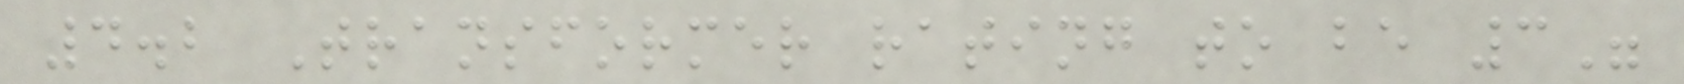4.2 Transformer rating to be 3"
